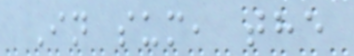In sum, the
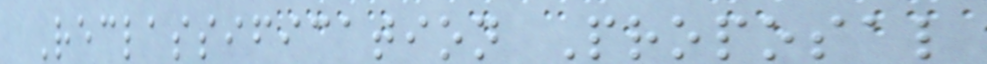Reclassification Proposal
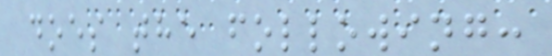does the following:
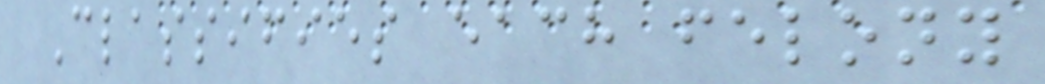Classifies each felony
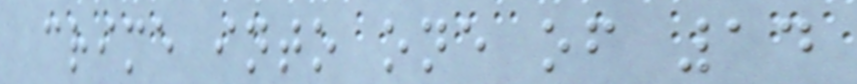crime into one of 14
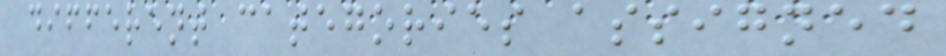different categories assigned
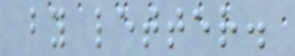by letter.
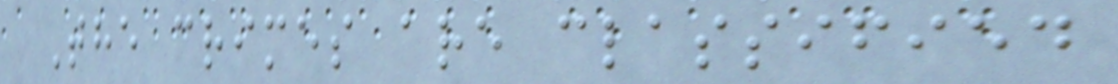The crimes are classified
